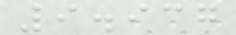9.937
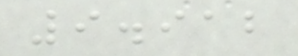9.912
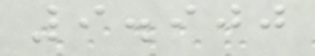9.900
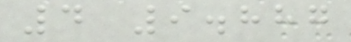4 9.887
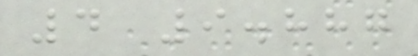4 9.887
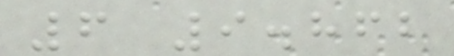6 9.862
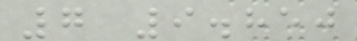7 9.850
